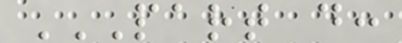PART D:
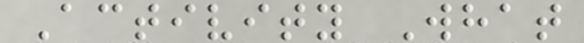Activity What
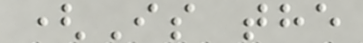(Is the
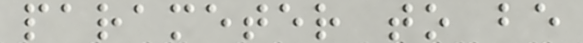parameter to be
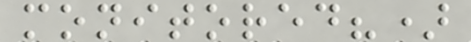monitored?)
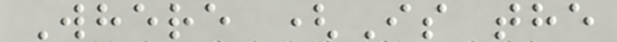Where (Is the
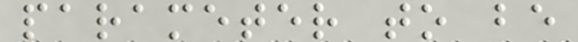parameter to be
